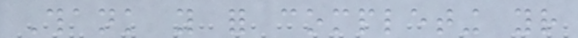Thank you for completing your
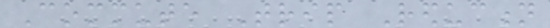Commute Trip Reduction
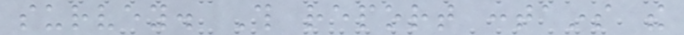survey. This report contains the
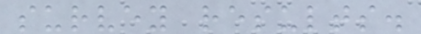survey results.
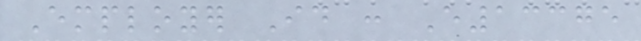Employer Id : E13375
